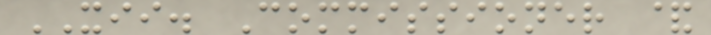XII. Commissioner &
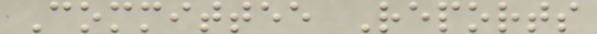Committee Reports
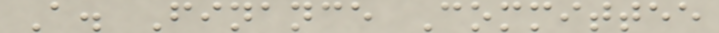A. Finance Committee
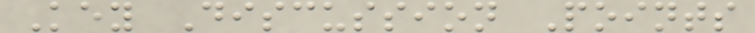Key Discussion Points
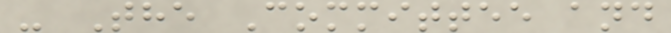- The Committee and
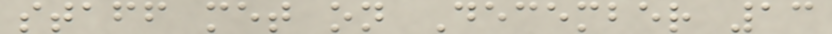staff met on December 13
